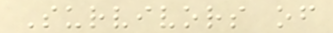Survivors of
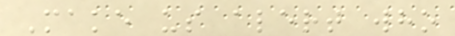Make us alert who
